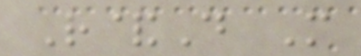R&D M
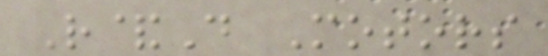R&D Motors
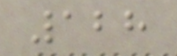128
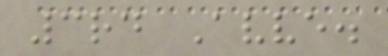3rd Avve.
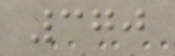370
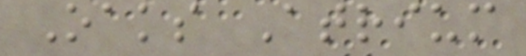Oaks Atrium
